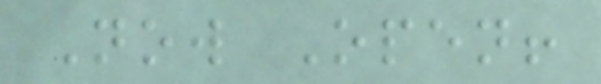Now Open!
